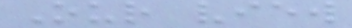Our view
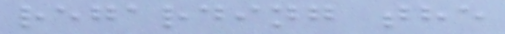regarding the
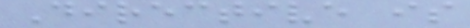Directive is
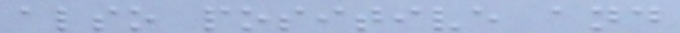also positive and
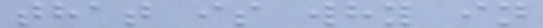that is why in
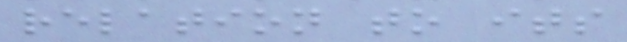relation to its
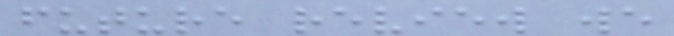future review we
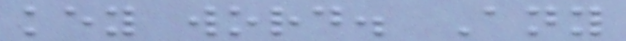key word. Any
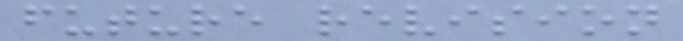future revision
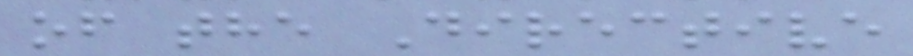of the Directive
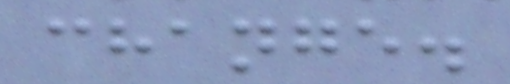change.
